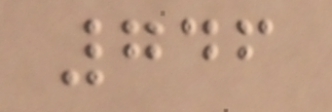746
